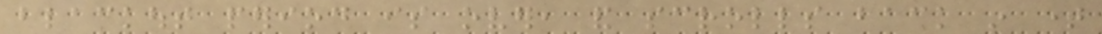blackout period is over, and scrolls back in time
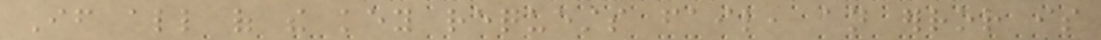If all of the key requests fail, an error is
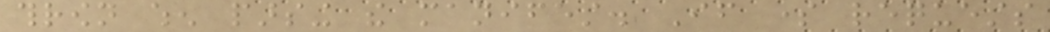thrown when parsing the manifest. If some requests
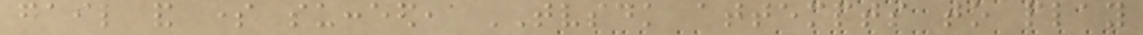fail and some succeed, TVSDK attempts to play
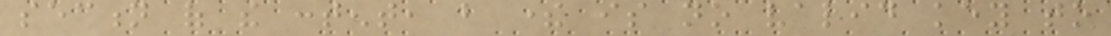section of the content, but there is no valid key to
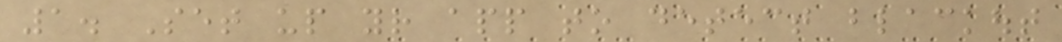1. Set up your app to detect blackout
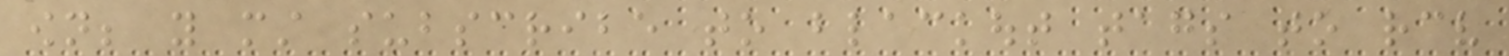own; you must subscribe to blackout tags to receive
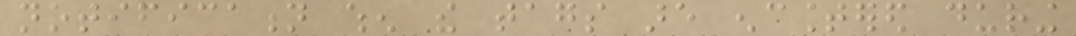notification when the tags are encountered during
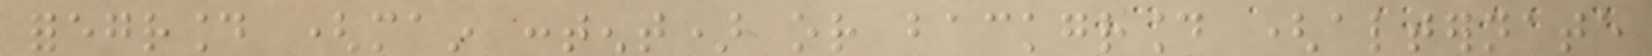foreground (main content) or background (alternate
